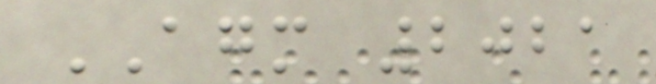AGM 2021
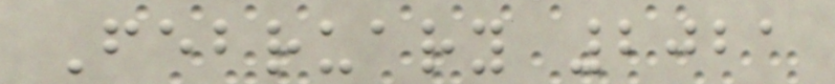February 2021
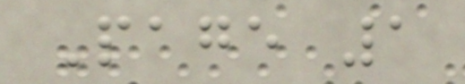Page 1
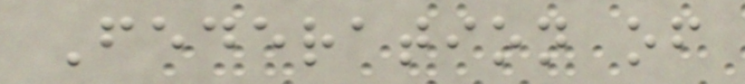Federation of
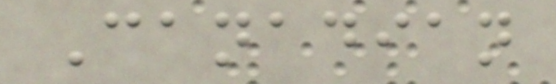Canadian
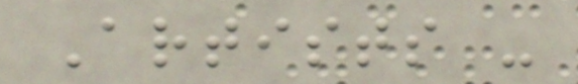Artists -
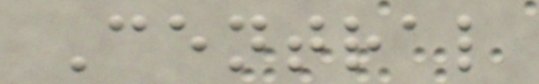Central
